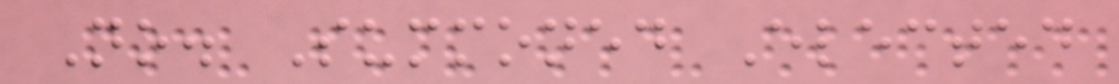No. Summoned Elected
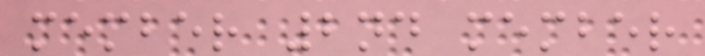member 2nd member
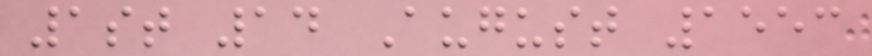1st 14 August 1553
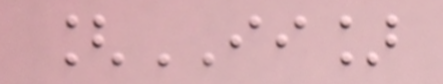[II]
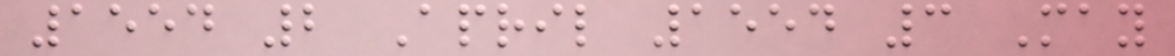1554 2 April 1554 3 May
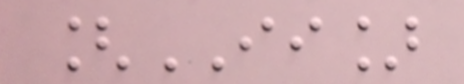[II]
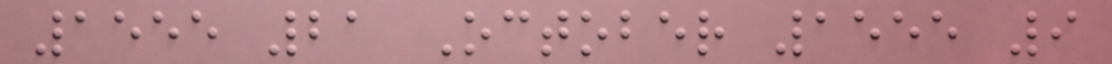1555 21 October 1555 9
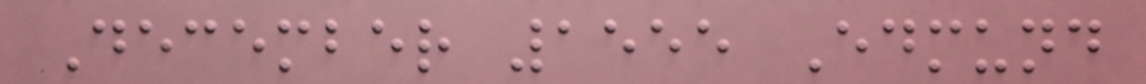December 1555 Edmund
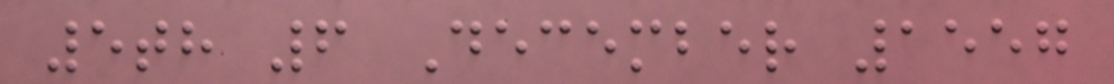5th 6 December 1557
